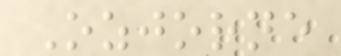Ozjorne
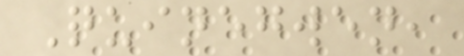Quinegwen,
